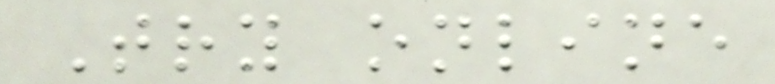Try online
